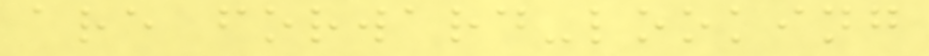are forward-looking
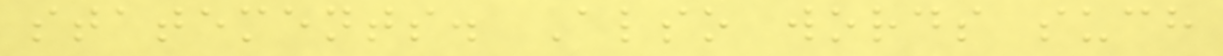statements. Also words such
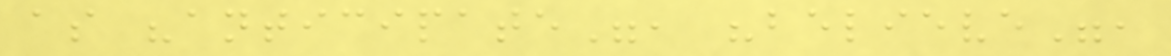as "anticipate", "believe",
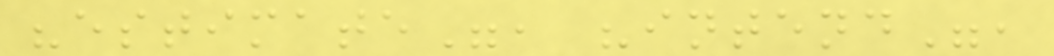"estimate", "intend",
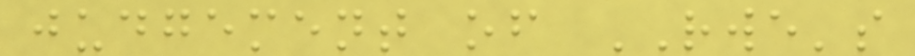judgement of RWE's
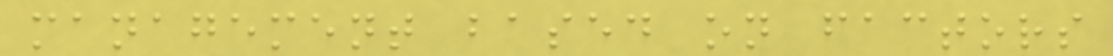management based on factors
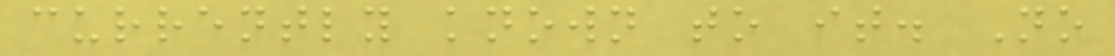currently known to it. No
